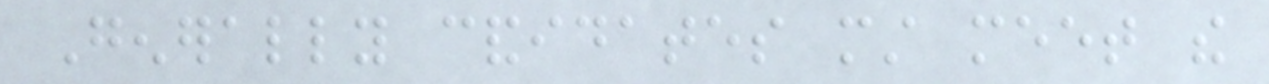Generally candidates must meet the
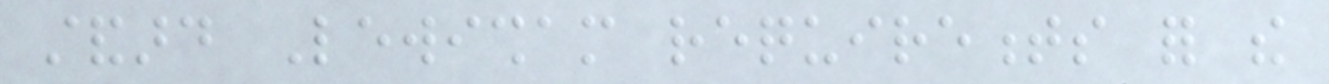standard Lewisham requirements for the
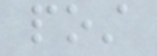post
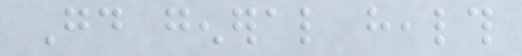Good general health
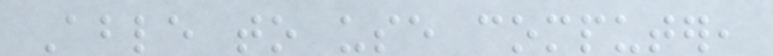Able to use computer,
